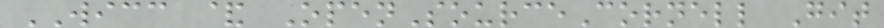WICC & OpenSourceCornell Git
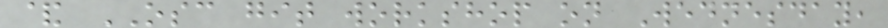& OSC git workshop on Wednesday,
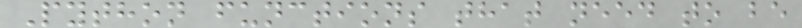Python functions that need to be
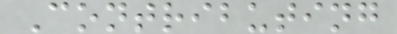Contributing
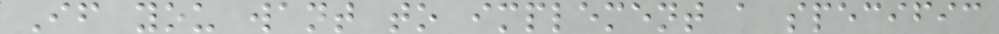If you want to implement a specific
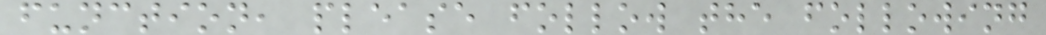function, please follow the following
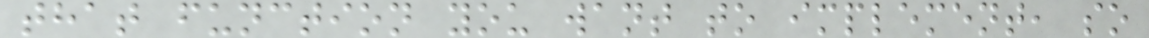that function you want to implement, so
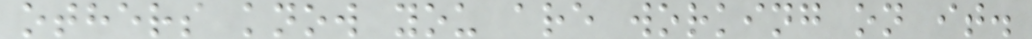others know you are working on it.
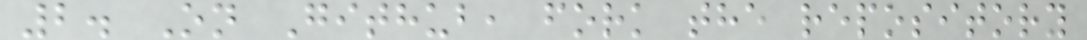2. On Github, fork the repository
